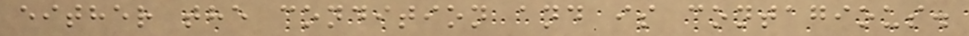either the condition and is contagious.
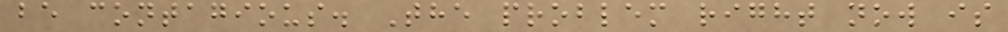be contagious. The problem right now is
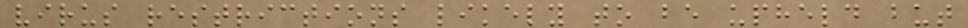virus restrictions likely to be upheld but
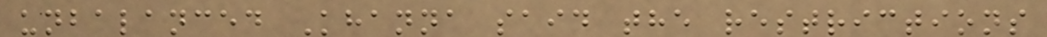unbalanced Khanna said the restrictions
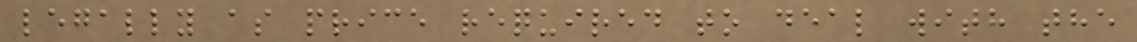legally as price required to deal with the
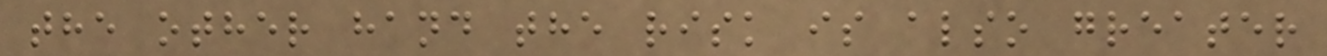the other hand the risk is also greater
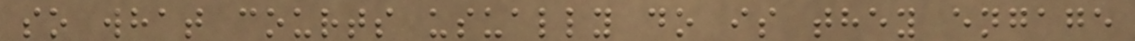so what courts usually do is they engage
